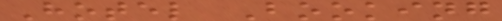Hotel Booking
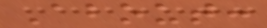About:
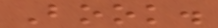Book.
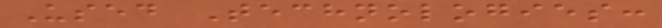Used Technologies:
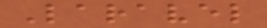Laravel
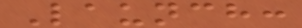Launch:
